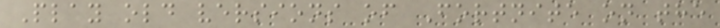Play old versions of Fortnite on the
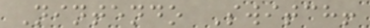Nintendo Switch!
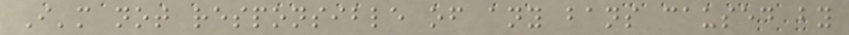I'm not responsible of any bans caused by
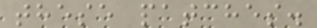these patches.
